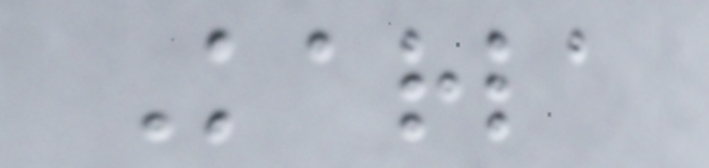Karla
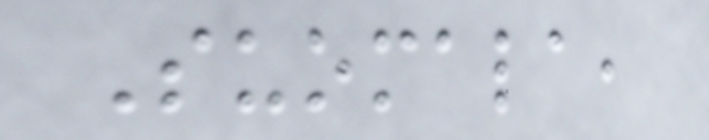Suomala,
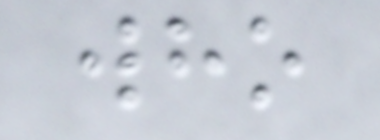who
